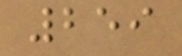259
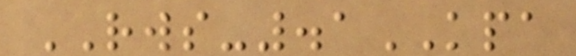RWS-.1KPA
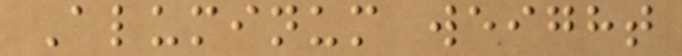Aluminum weight
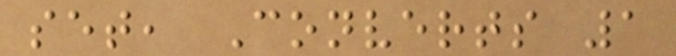set, Converts 1
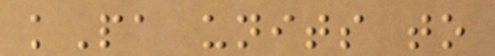kPa units to
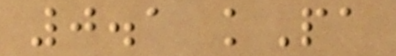0.1 kPa
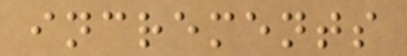increments
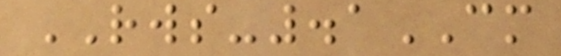RWS-.1CM
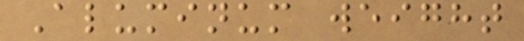Aluminum weight
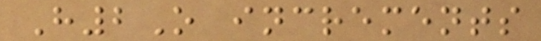H2O increments
